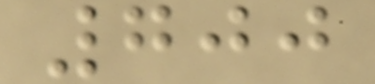700
